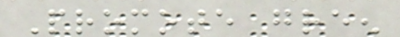Promote green
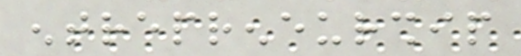entrepreneurship
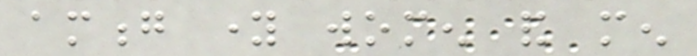among young women and men
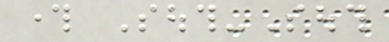through South-South
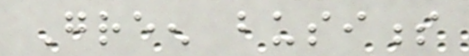Green business
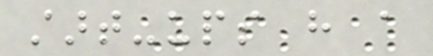start-ups have a
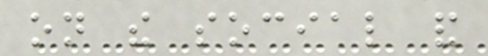on the social and
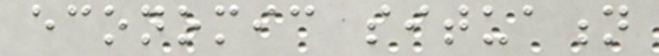economic situation
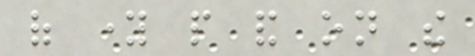of young people and on the
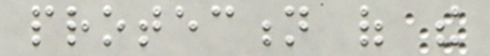protection of the
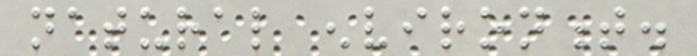natural environment.
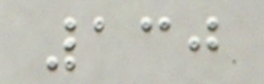130
